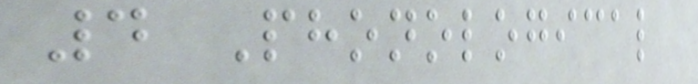4 Phonological
